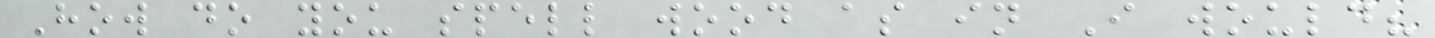How do you spell wood as in I would?
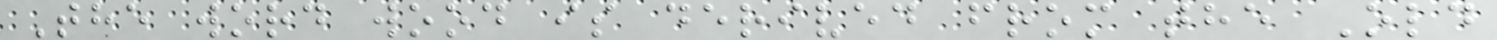The word wood is derived from the Old
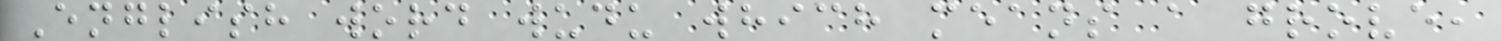English word wudu which means a grove,
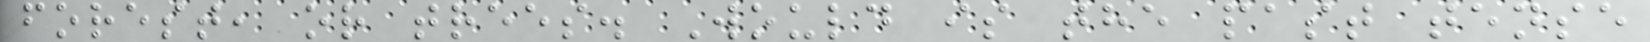forest, or trees. Would is the past tense
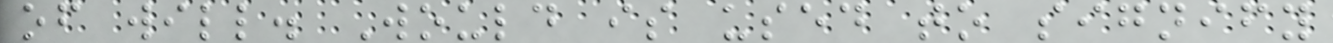of will. Would is used to signify
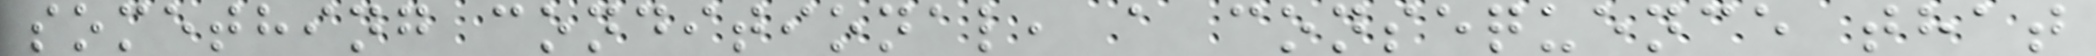something conditional, a consequence that
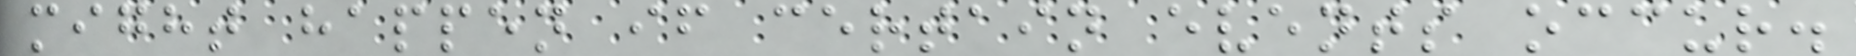might happen if certain events occur.
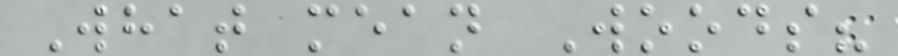What mean Woods?
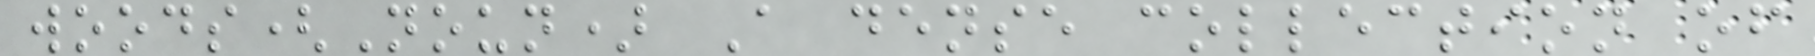woods(Noun) A dense collection of
